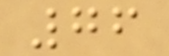76
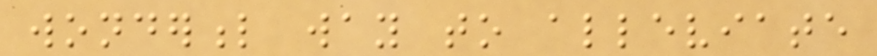wonderful way to alleviate
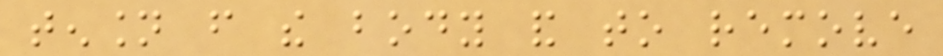tension from the body and to remove
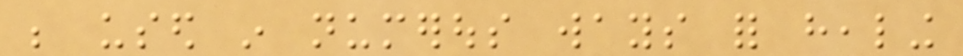be used in numerous ways for healing
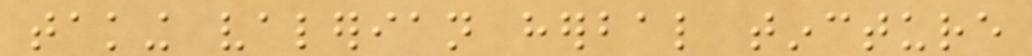taking valerian herbal tincture
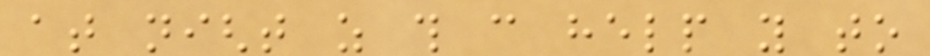at night as this can help you to
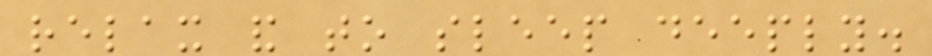relax and to sleep deeply.
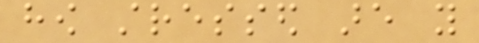how stressed are you
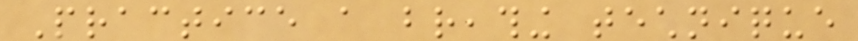Practice a breathing technique
